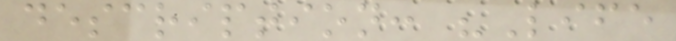description: "Life
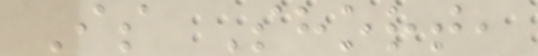Is Short,
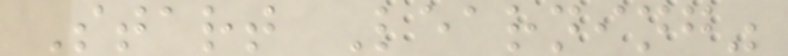Start Learning"
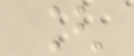[
